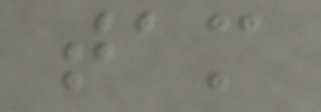tam
